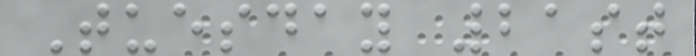Tuesday 21st
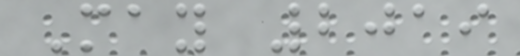May 2019
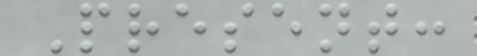Present:
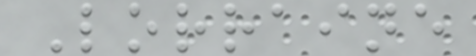Lorraine
